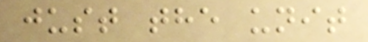just the unit
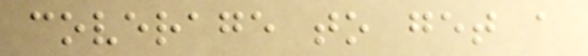coverage to get a
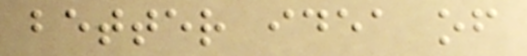better idea of
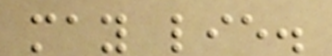may lie.
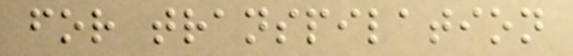for transpilation
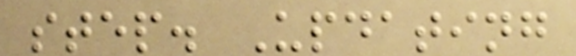step. Updating
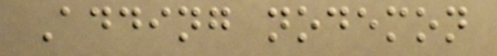Adding nodemon
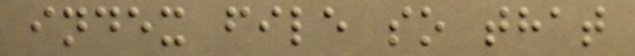index file so that
